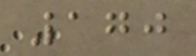170
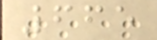665
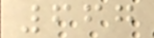667
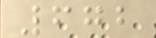672
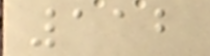112
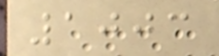1003
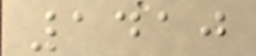1410
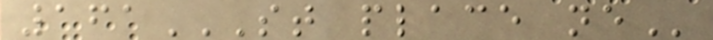161ST PLACE NE
